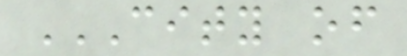CITY OF
